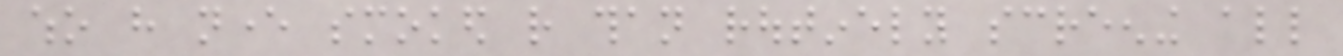who have never smoked rather than routinely screening all
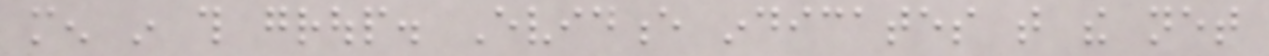men in this group. Evidence indicates that the net
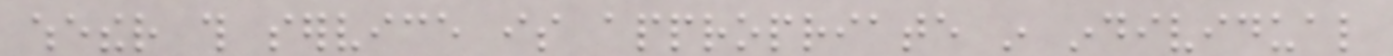whether this service is appropriate in individual
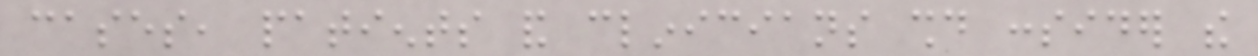cases, patients and clinicians should consider the
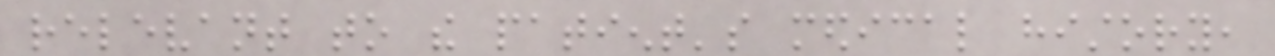relevant to the patient's medical history,
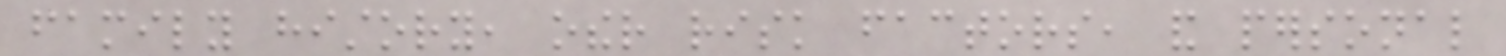family history, other risk factors, and personal
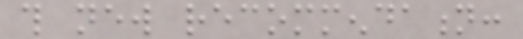this new recommendation:
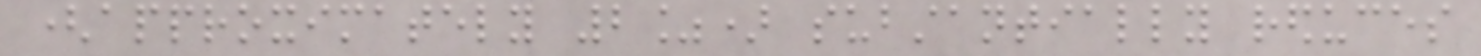(approximately 2%) substantially reduces
